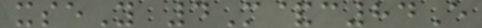xseY 4M&c84E
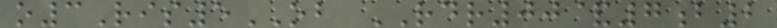o3Ris5OB RDR00&7b2
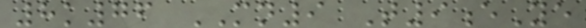8k76 MN9 T9eYe
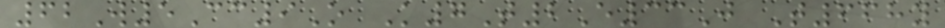62W5Cc9O K7T2E33J T668y
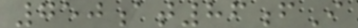750at86fI
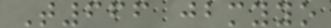T666 jbmyyo
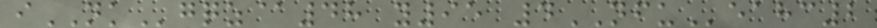iNKgqz@48 y95 4NFUeahc2
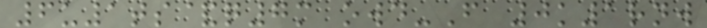6u1ts&q7m owd-F 0k1rnw
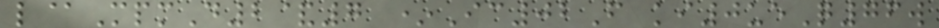l@MpmD2&7 *Ic02F ki0ueQ76w
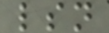lsn
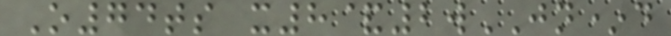O74ts x8&2wJN*d
